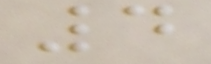4
